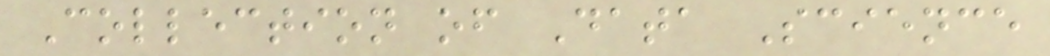Collection of Data Science
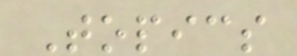Topics
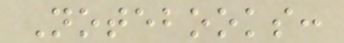Notebooks:
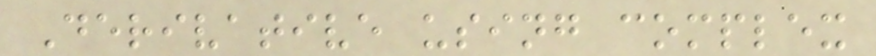Derivative using complex
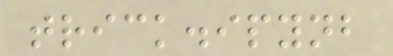trick.ipynb
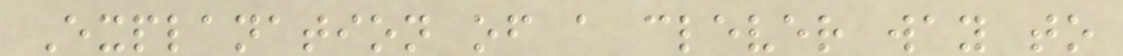Explanation of a clever way to
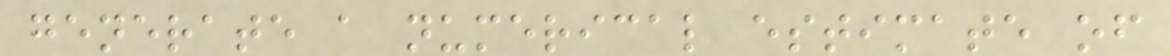generate a numerical estimate of
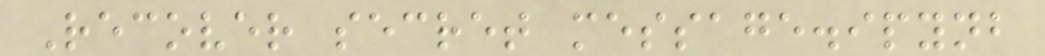Recover secret message.ipynb
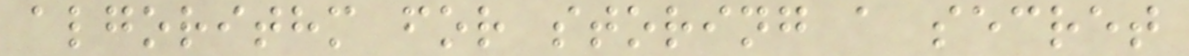algorithm for storing a secret
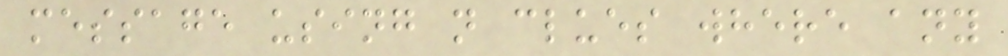message using n clues where any
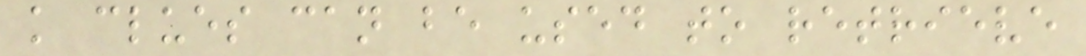k clues can be used to retrieve
